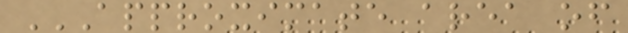APPROXIMATE AREA OF
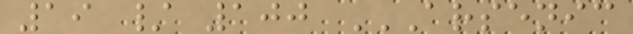19 / 100 ARSENIC
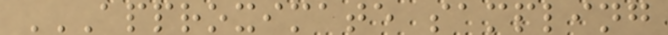APPROXIMATE SAMPLING
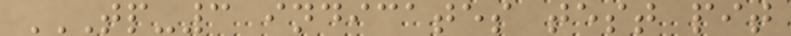TP-3 INDICATES TEST PIT
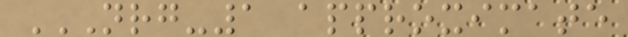NRG-1 APPROXIMATE
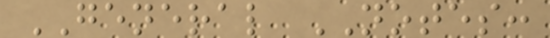GENERAL NOTES:
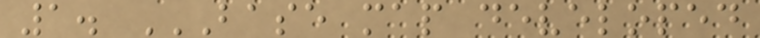1. BASE MAP DEVELOPED
